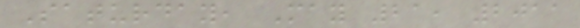Saturday, May 21, 2011
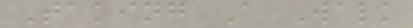Taking A Walk
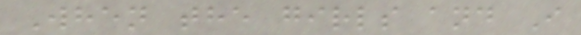When the girls and I
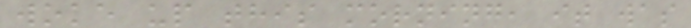woke up this morning, it was
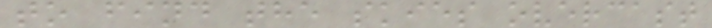to find the skies overcast
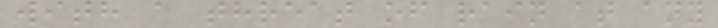with a threat of rain at any
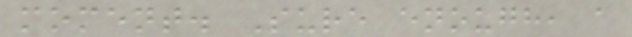moment. Sure enough, a
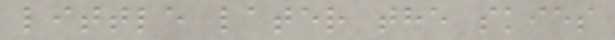little later the skies
